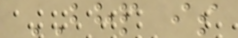BHP is
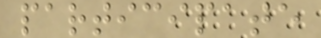participate
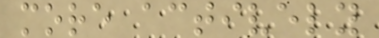more actively
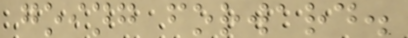going forward.
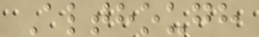Although
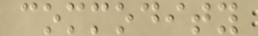commodity
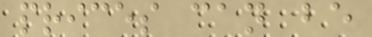prices can be
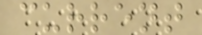current
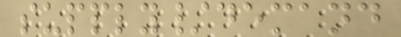supply/demand
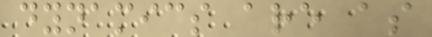dynamics are as
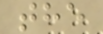the
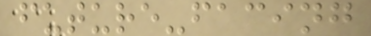future-facing
